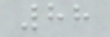88
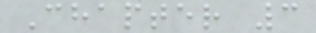Chapter 3
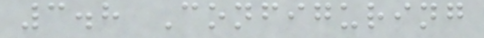3.8 Configuring
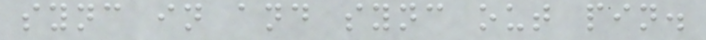sync in and sync out pin.
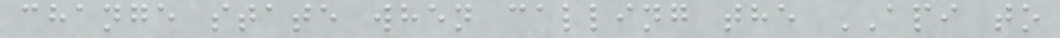change state when calling the API to
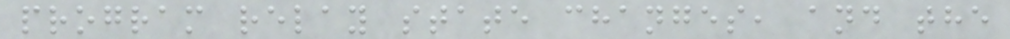program relay state changes, and the
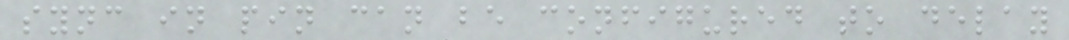sync in pin can be configured to delay
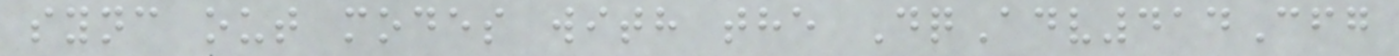sync out modes with the DqAdv414Cfg
